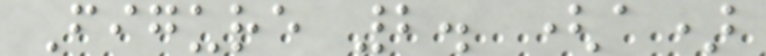Figure 2. (a)
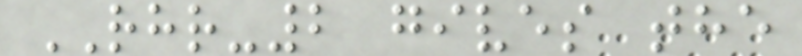RHR-2 gives the
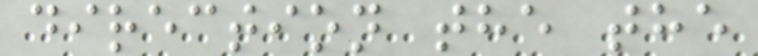direction the the
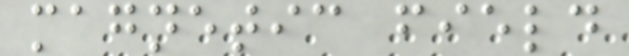magnetic field
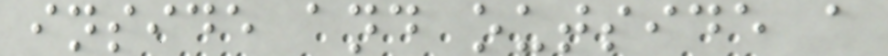inside and outside a
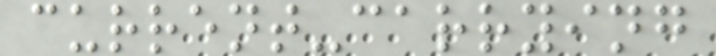current-carrying
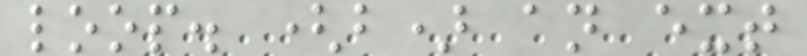loop. (b) an ext
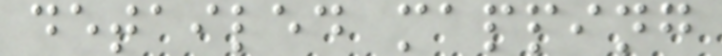detailed mapping
